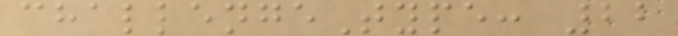challengeType: 22
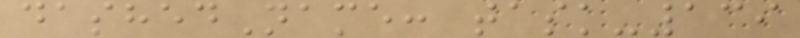dashedName: task-139
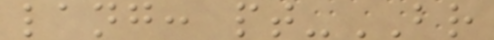lang: pt-BR
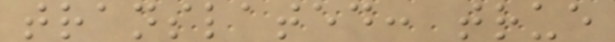translated: true
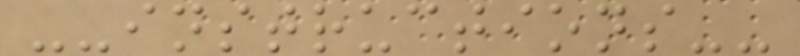--instructions--
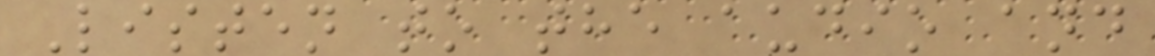Listen to the audio and
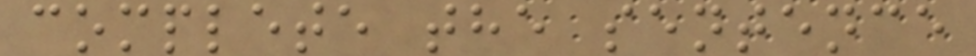complete the sentence
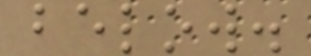below.
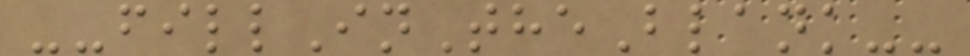--fillInTheBlank--
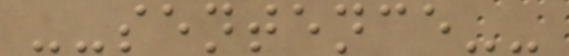--sentence--
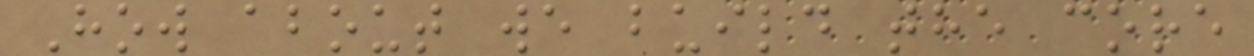How about we build the core
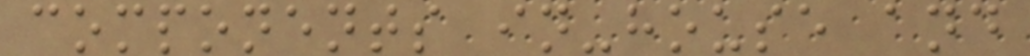components in-house and
